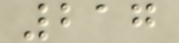217
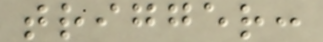trigger:
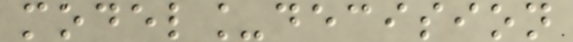model_decision
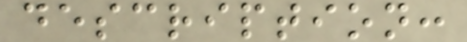description:
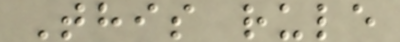This rule
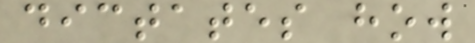dictates how
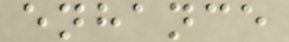enhance
